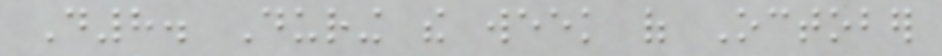D8. During the week of October
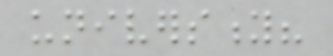university?
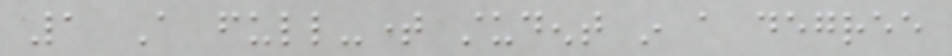1 A full-time student in a degree
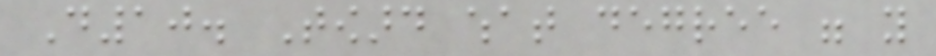D10. Toward what degree were you
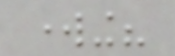working?
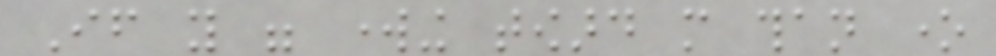If you were working toward more than one
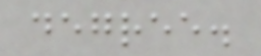degree.
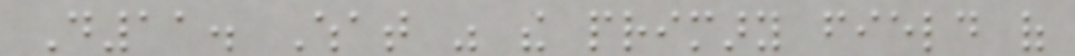D11. What was the primary field of
